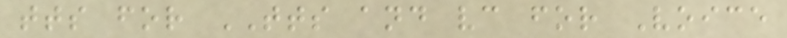tts for TTS and vc for Voice
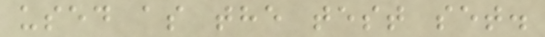used as the test set.
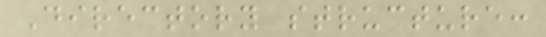Directory structure:
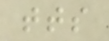tts
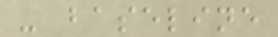- baseline
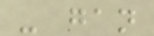- gan
